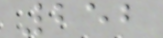252
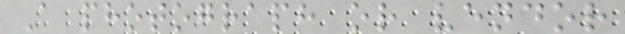A photograph or vendor
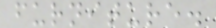furniture.
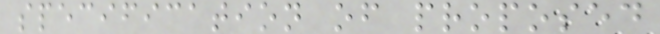specification of proposed
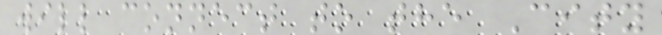will connect to the City
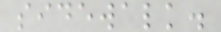sidewalk.
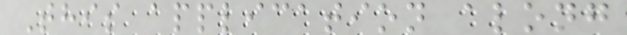This application along
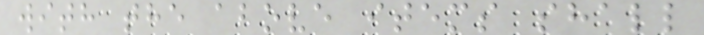with the above items shall
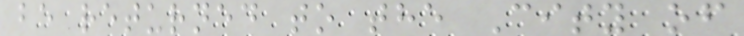be returned to the City of
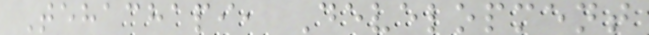Tehachapi, Development
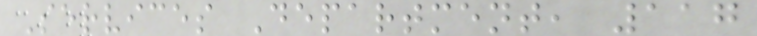Services Department, 117
